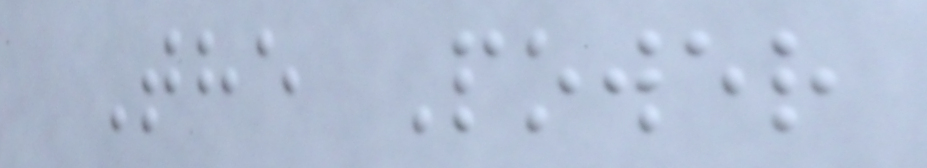The Power
